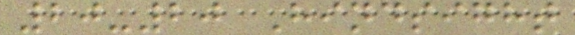20-20 Hindsight
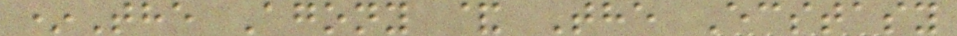*The Agony & The Ecstasy
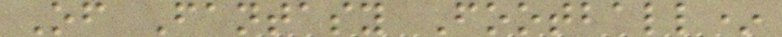Of Fantasy Football*
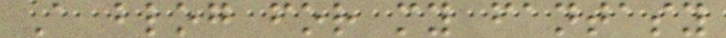A blog for my fantasy
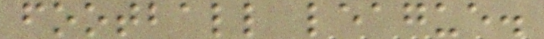football league.
